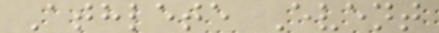Athlete Event
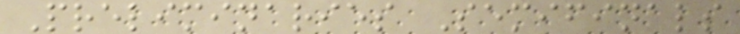Preliminaries Semifinals
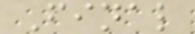Final
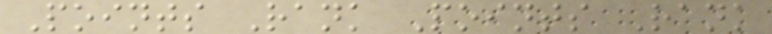Points Rank Points Rank
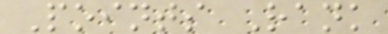Points Rank
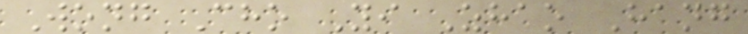Wong Cho Yi Zhao Hang
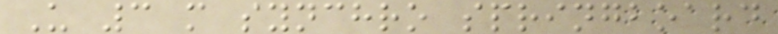U 3 m synchro springboard
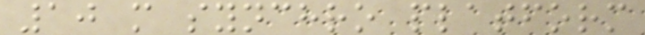10 m synchro platform
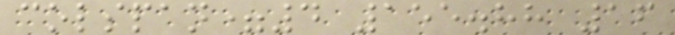colspan=4 155.88 16
